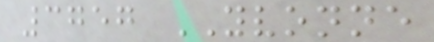3757 YVONNE
